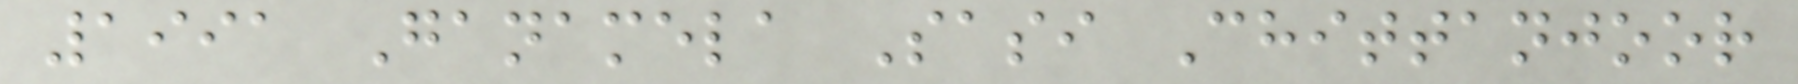1991 Ganamela Sasi Chittanjoor
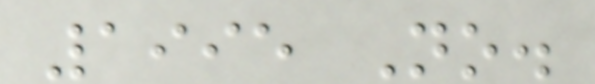1995 No.
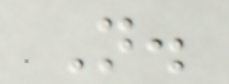N.
